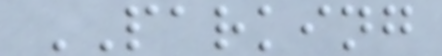PARKING
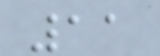11
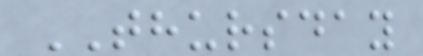THURSDAY
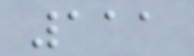111
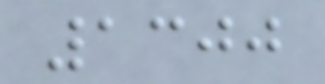1300
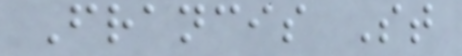Francis St
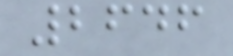2646
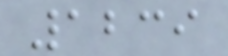1239
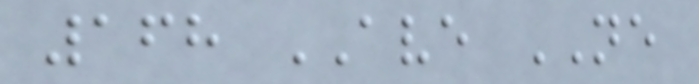168 AVE NE
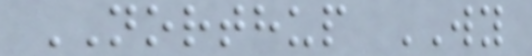NORTHUP WY
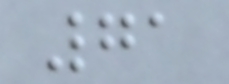71
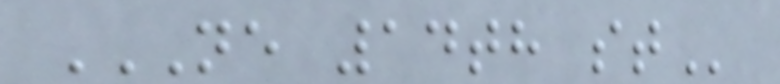NE 14TH ST
